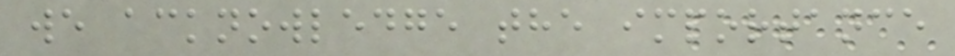we acknowledge the importance
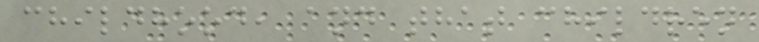childhood, and that children
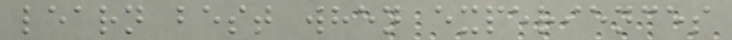learn best when experiences
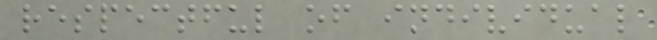respectful of individual
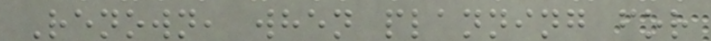Renown, when planning for
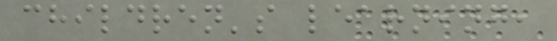children's learning,
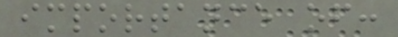importance of:
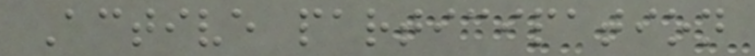Active participation
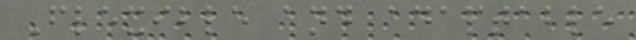Flexible and adaptable
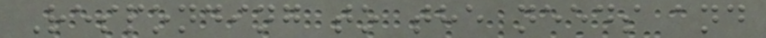Responding to the needs and
